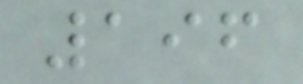196
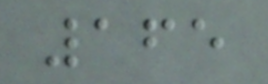165
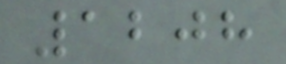1208
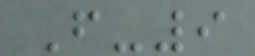F-9
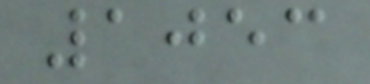1053
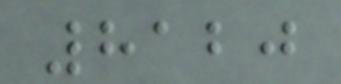8120
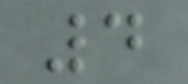4
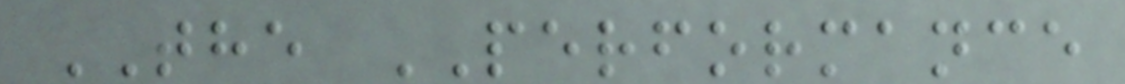THE PERFORMANCE
